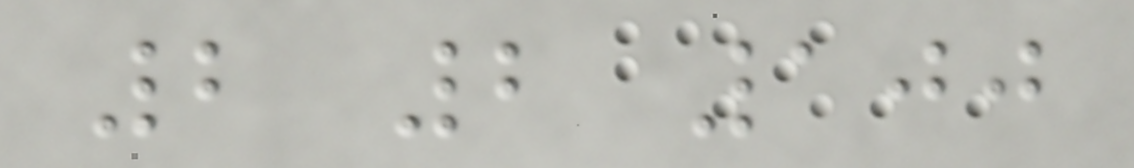2 2 100
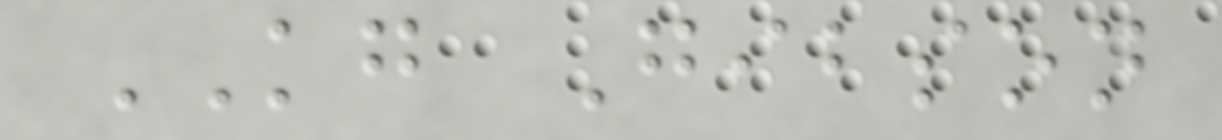KG Gibson
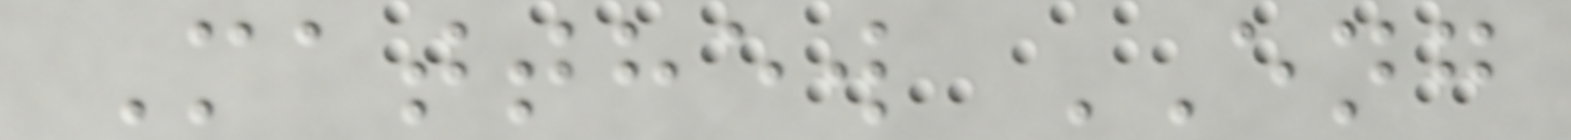Matthew ENG
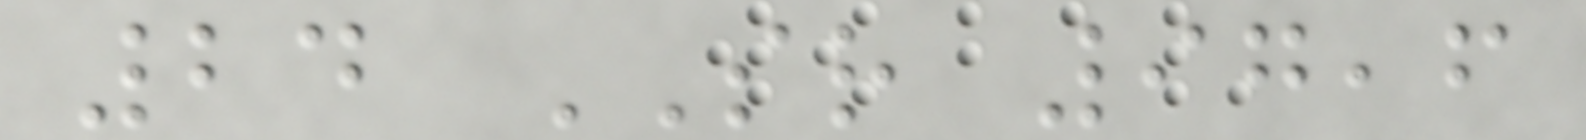24 SR 97,6
